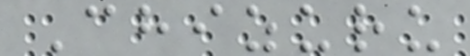Chizuru
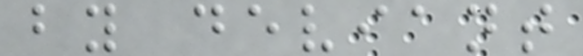by deviant
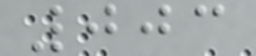003
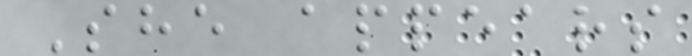She appears
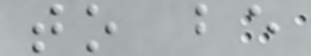to be
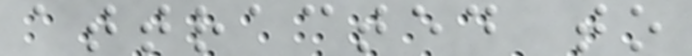attracted to
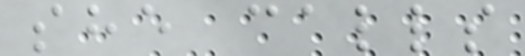she calls
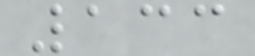133
